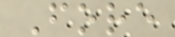Fore
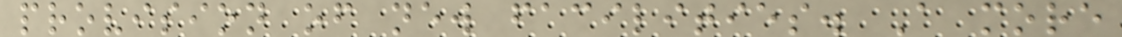provision of new facilities. A more
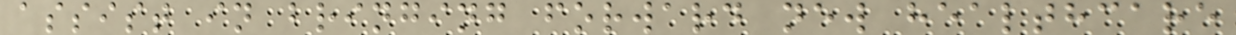assist in bringing forward new healthcare
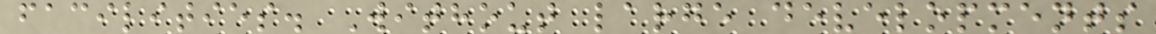facilities. Without large developments
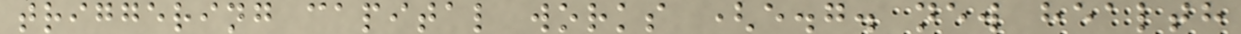triggering capital works (e.g. new health
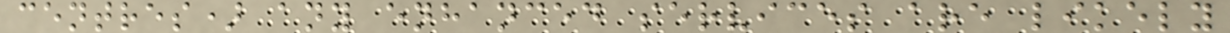centres) any enhanced services are likely
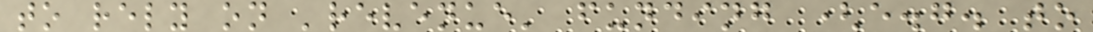to rely on 'revenue' funding (e.g. to
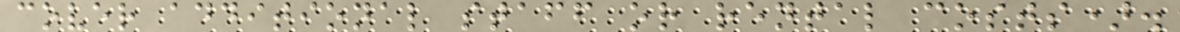cover additional staff or rental costs).
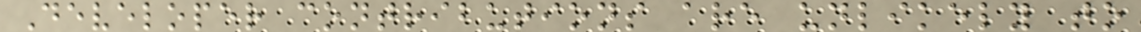Developer contributions are unlikely to
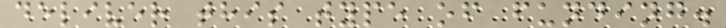deliver this type of funding.
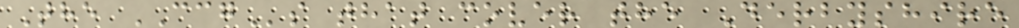The CCGs that cover the Derbyshire
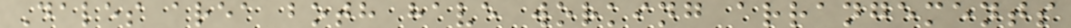Dales area both have working arrangements
